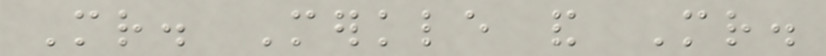Mr. Merkle and Mr.
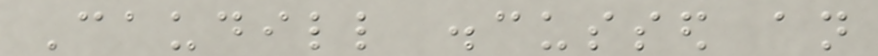Caudill discussed an
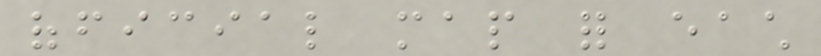official map for each
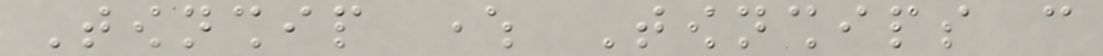Township where Townships can
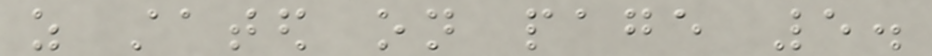as stated on page 5.
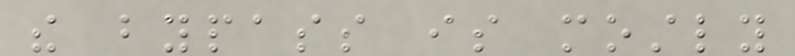the bypass is mostly
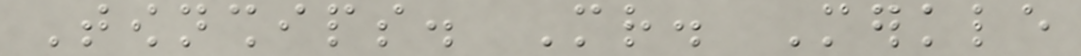Townships. Mr. Merkle
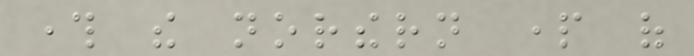through the northern part of
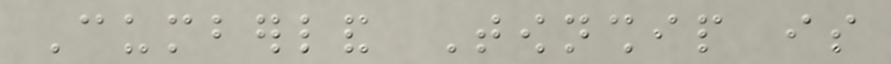Cumberland Township is
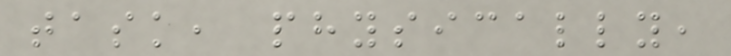task, physically,
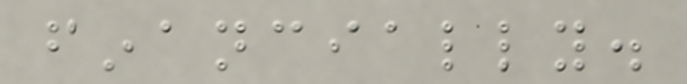financially.
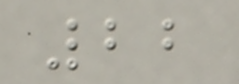22
